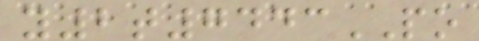y2t7443PO
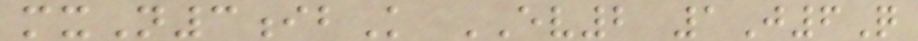mxN3ibK EV2 1J6Q
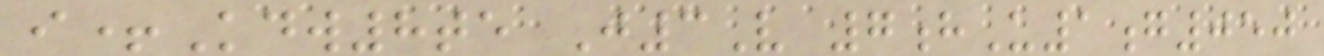i+Kdw8te J3V 7hU1g050
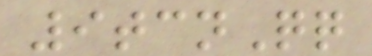9tcnQq
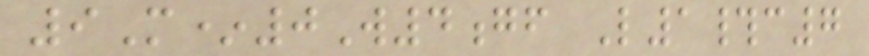9M*0W4gf L1#c7
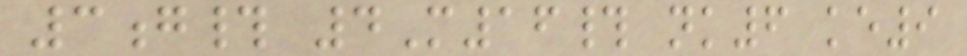3g# 4M16# nk6 ke9
